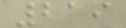219
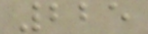225
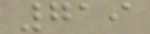719
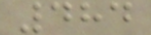484
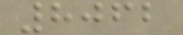8062
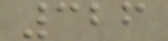326
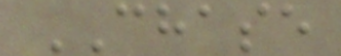CHASE
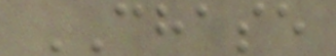CHASE
